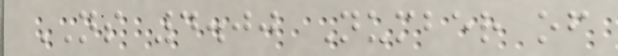NS 4.00 Number of
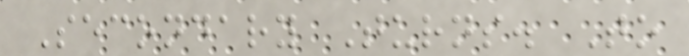Secondary Turns. To
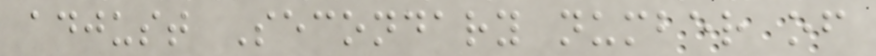adjust Secondary number of
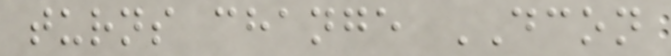turns change DCON
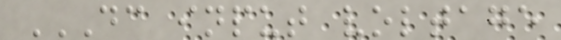DC INPUT VOLTAGE
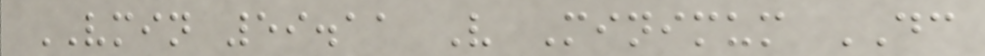VMIN 59.11 V Minimum DC
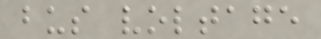bus voltage
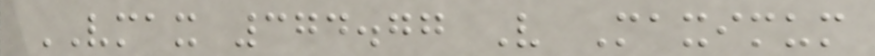VMAX 374.77 V Maximum
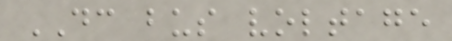DC bus voltage
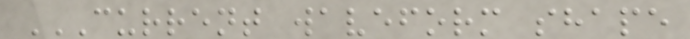CURRENT WAVEFORM SHAPE
